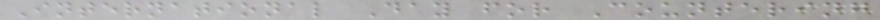International Day for Countering
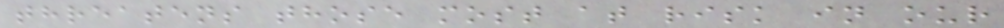threatens those most at risk in our
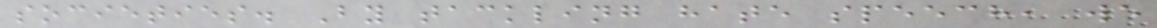societies. By tackling hate speech, we
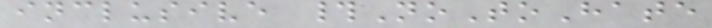inclusive #NoToHate
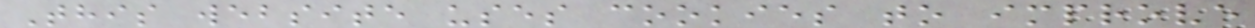This website uses cookies to improve
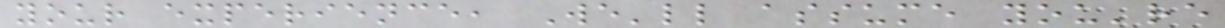your experience, We'll assume you're
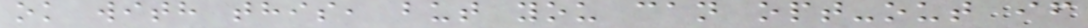ok with this, but you can opt-out if
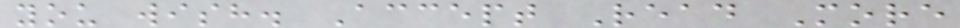you wish. Accept Read More
